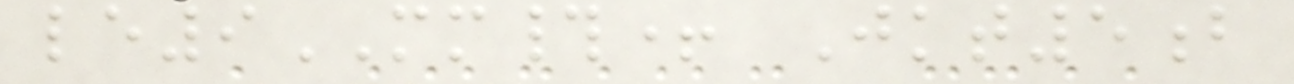le9MM#+ Jkt5b
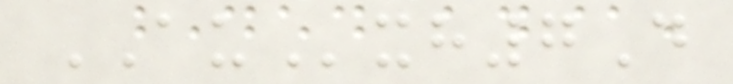AUxh7D
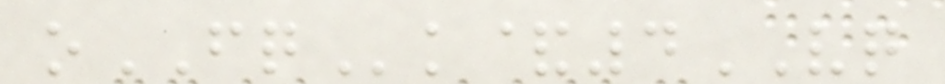oFQk&4VQ
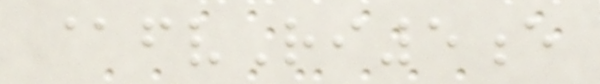@fvRi5e
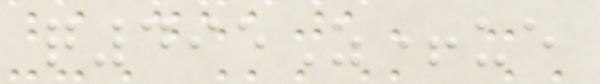q495Z+ue
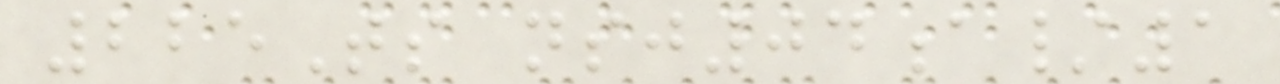225Ts nsj04a/1
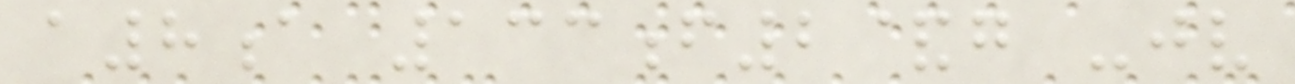a8a 133f2&g -jv
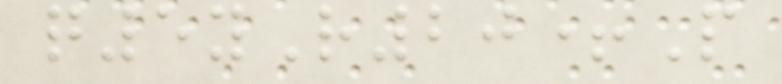q5yR20+P
